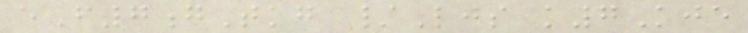eF7gTkg /Ljs k7Kje
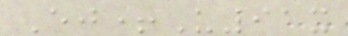Ej+U91x
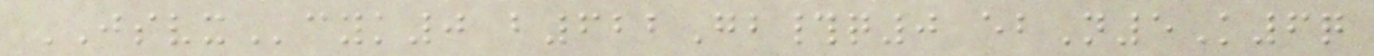JSVXcyk0 b622Gb#q0 ebN5K6q
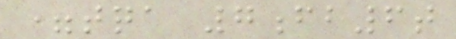=tqa 7fb6t
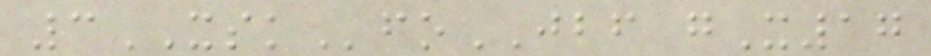3XSKfoJBF gX17
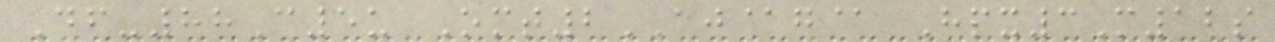Df-88C5u Omt2AJ@g@ Hpx3M12s
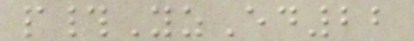p#YzEd22
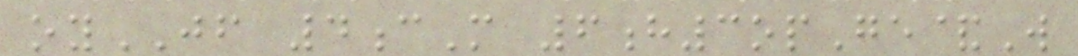oyJF 4cM 6h3opGe&W
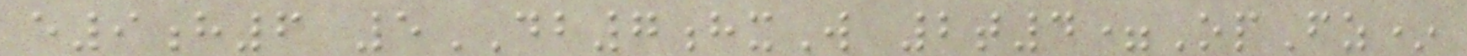e9h6 5DB7hxW 2t4=OpFz*
